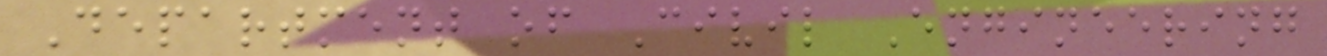Department of Civil Engineering
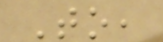To,
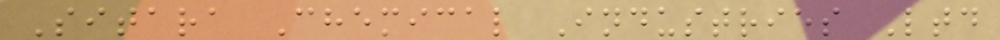Sitara Chemical Industries Ltd
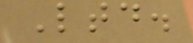Ltd.
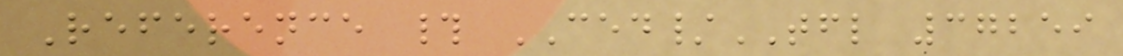Reference # CED/TFL 37259
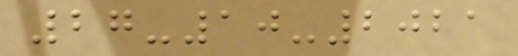27-10-2021
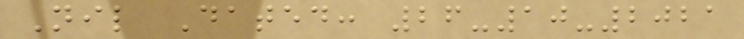Nil Dated: 26-10-2021
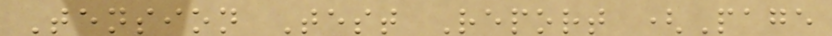Tension Test Report (Page
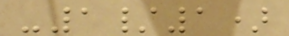-1/1)
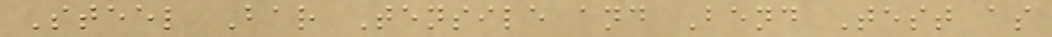Steel Bar Tensile and Bend Test as
